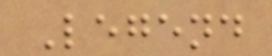Legend
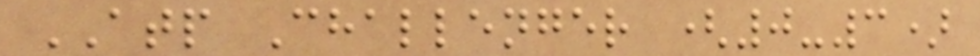ATP Challenger (0-3)
